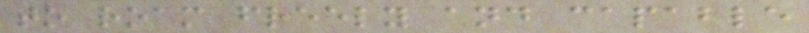to roam freely and capable
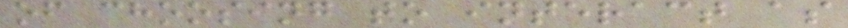of choosing to interact as
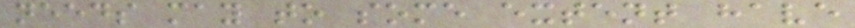needs may to some extent have
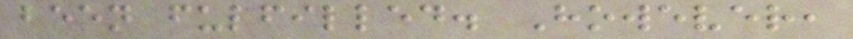been fulfilled. However,
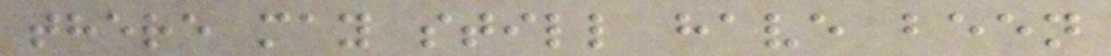there may still have been
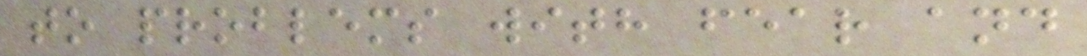to problems with fear and
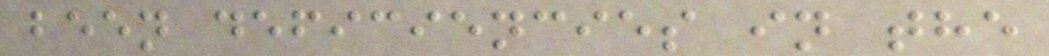been deficiencies in the
